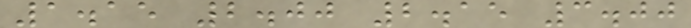1.15 2.00 2.15 3.00
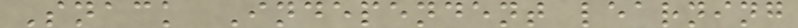Snack Independent learning
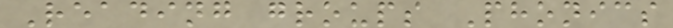Reading groups Phonics
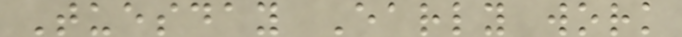Tuesday Early work
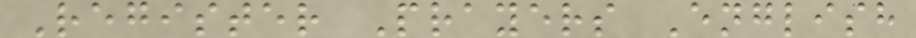Register Prayers English
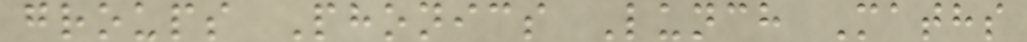groups Phonics Lunch Maths
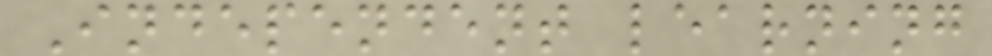Independent learning
